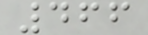466
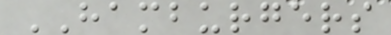HAMBURGERS
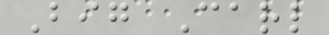Big Carl
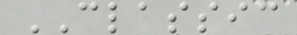CLASSIC
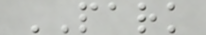PARK
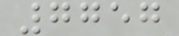7757
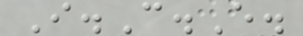I.C.E.
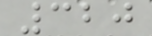320
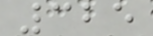325
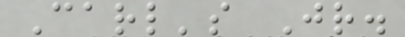Carl's Jr.
